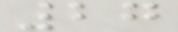27
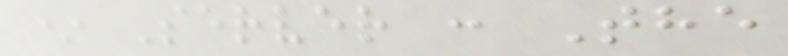* Server : The
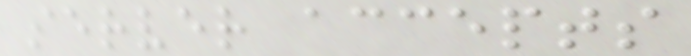server accepts
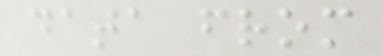data from
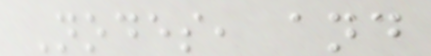Nodes, and
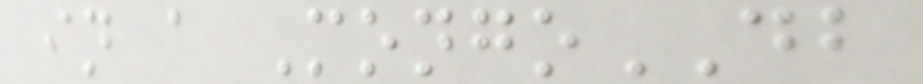in a MongoDB
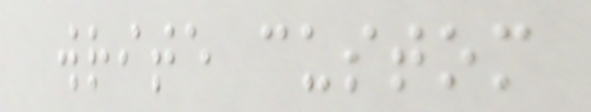write custom
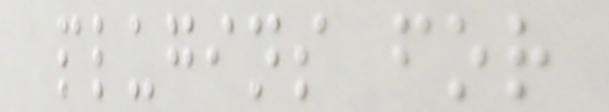plugins for
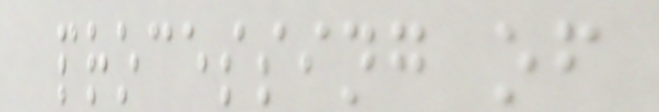processing of
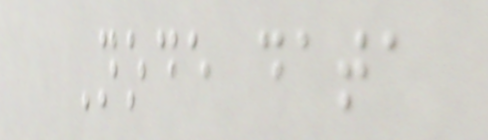Node data
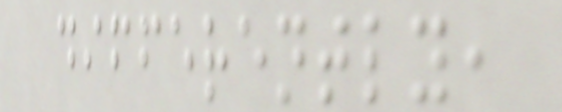differently,
